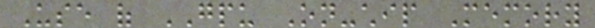Use of GPU On-chip Memory
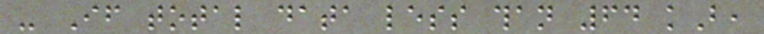- If total data less than 64 kB,
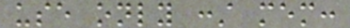use only const mem:
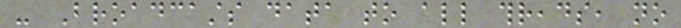- Broadcasts data to all threads, no
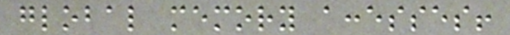global memory accesses!
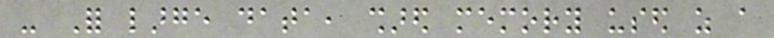- For large data, shared memory used as a
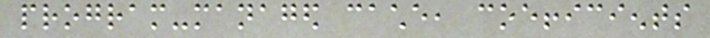program-managed cache, coefficients
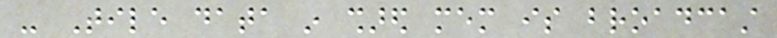- Tile data in shared mem is broadcast
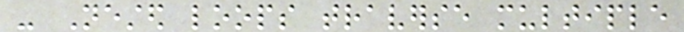- Nested loops traverse multiple
